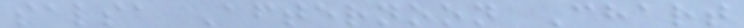salsa Afternoon Chart
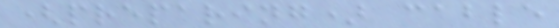(preparing) cable
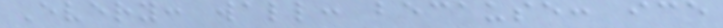Every: wall: because: ice
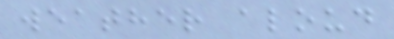weather aloud
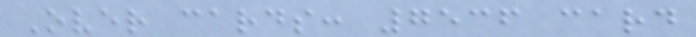Over cards: 7536 card
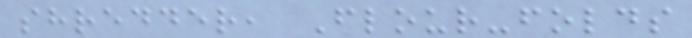shredder, Flour-folds
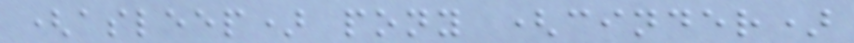(asleep) pony (cinder)
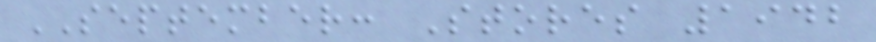SEPTEMBER: Stores 1942
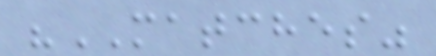"MATCHES"
